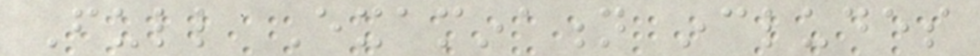Full Examination includes
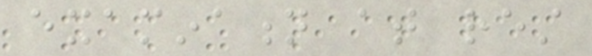examination at rest
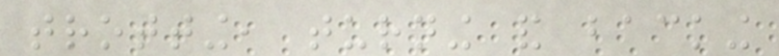trotting, turning and backing
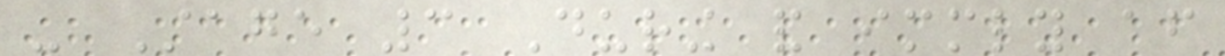- Stage 3 During and immediately after
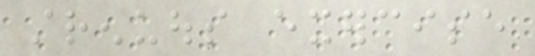strenuous exercise
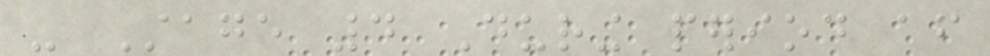- Stage 4 During period after
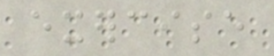exercise
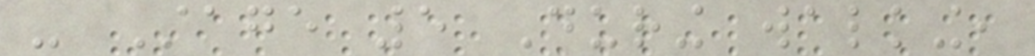- Stage 5 During walking,
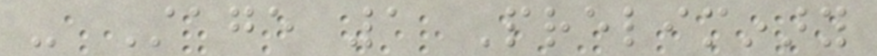- Stage 1 Preliminary
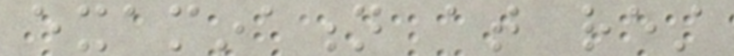examination at rest
